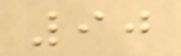90
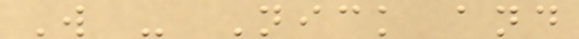W - Nick and
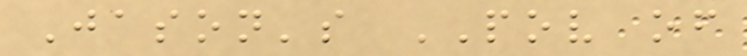Jason's POV of
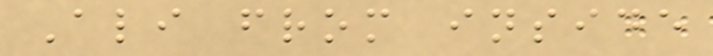Ali from inside
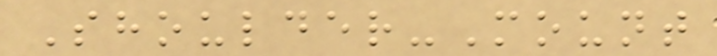Shoulder-Mount
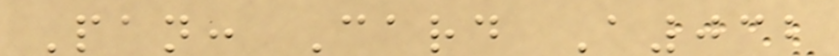Pan: Card A032
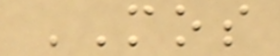MOS
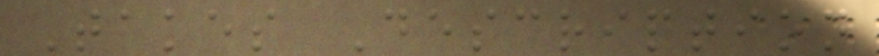Takes Description
